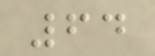64
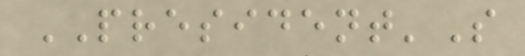PRESIDENT'S
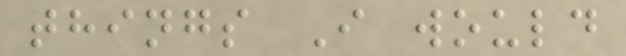things I would
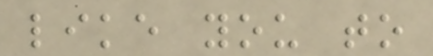like you to
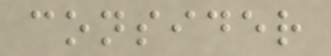consider
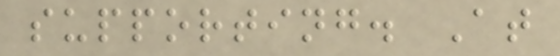supporting. At
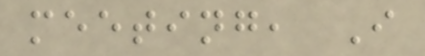meeting, I
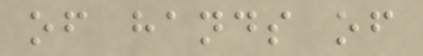of hands of
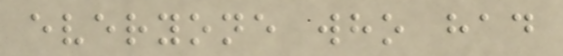everyone who had
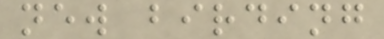new birding
